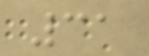31
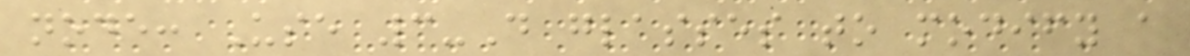node: Use 3-D glasses to modify a
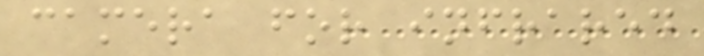camera for infrared
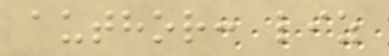author: liz
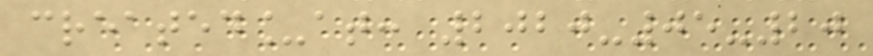created_at: 2020-05-20
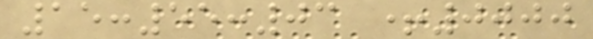15:55:03 +0000
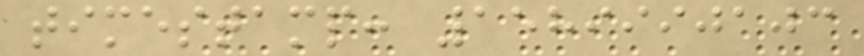timestamp: 1589990103
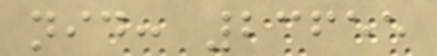nid: 23655
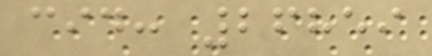cid: 26859
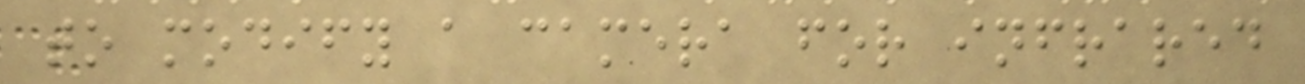to modify a camera for infrared
